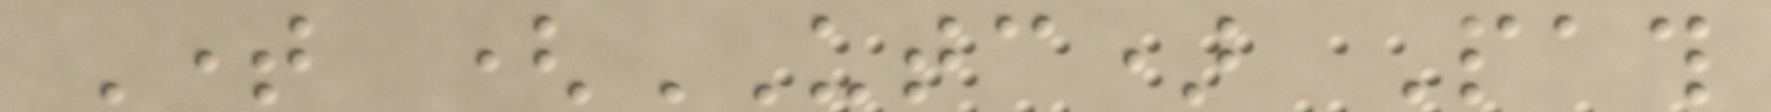Time (UTC) Path
